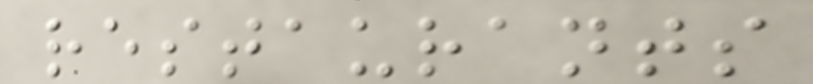restaurants
